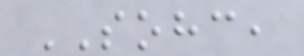SOHC,
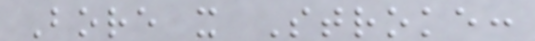Bore x Stroke:
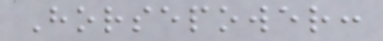Horsepower:
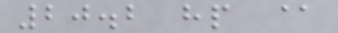20.2 hp @
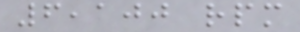6,100 rpm
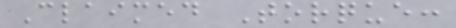Claimed Torque:
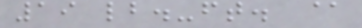19 lb.-ft. @
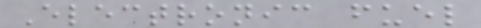Electronic fuel
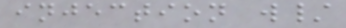injection w/
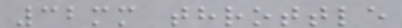32mm throttle
